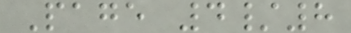Page 4/8
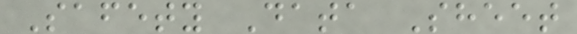Safety Data Sheet
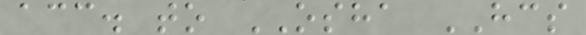acc. to OSHA HCS
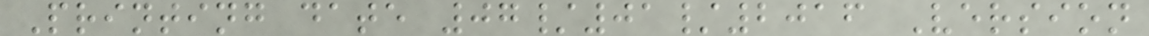Printing date 07/01/2016 Version
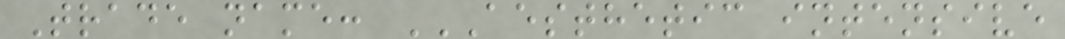Trade name: AESTHETIC INTENSIVE
